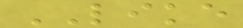LIKE
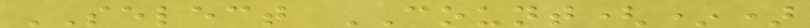SELECT COUNT(*)
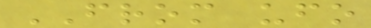FROM ufo
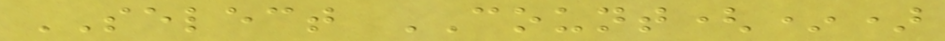SELECT COUNT(*)
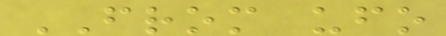FROM ufo
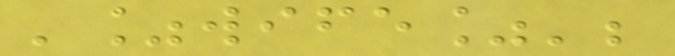'%wife%';
